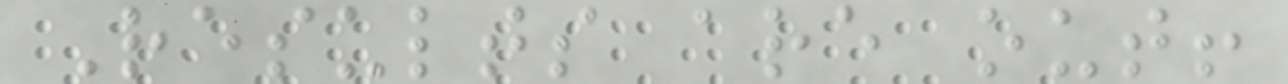Results are out!
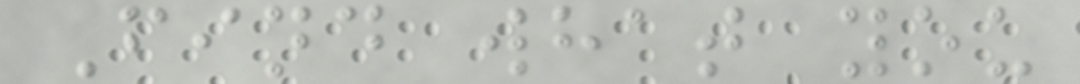Find what you
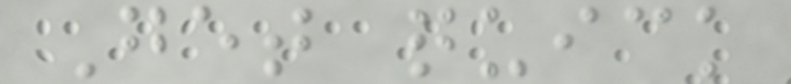Get quick
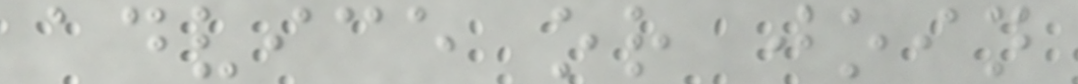advice or join
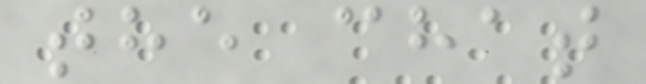the chat
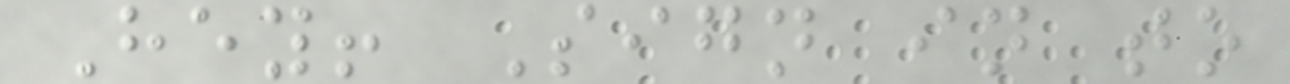Hey! Sign in to
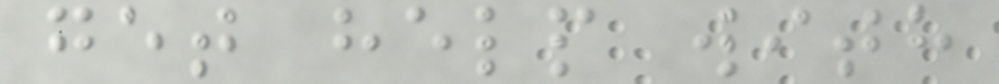get help with
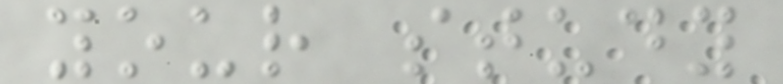your study
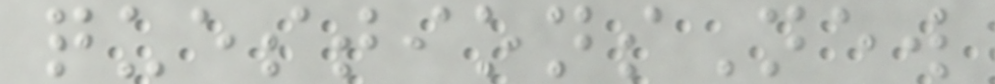questionsNew
